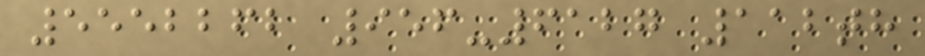5552262 956-6127 112th
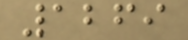1269
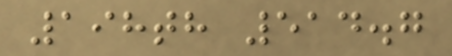198th 514.7
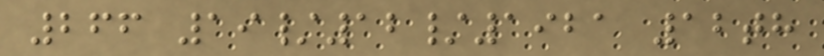266 19/12/1921 12th
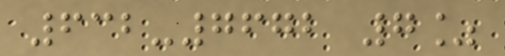632-7672 7%
